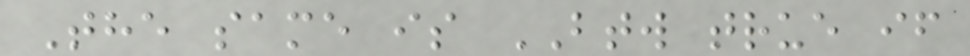The same is BTW true if
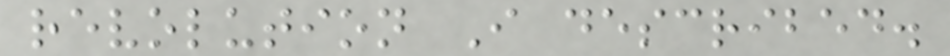revolution I described.
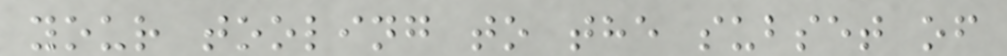your tooling to the subset of
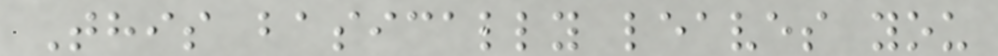This basically leaves you
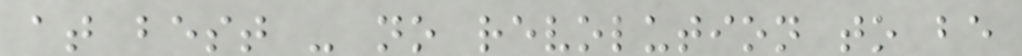at best - no revolution to be
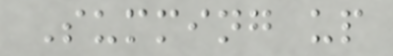Summing up
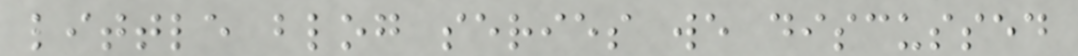little blog series we discussed
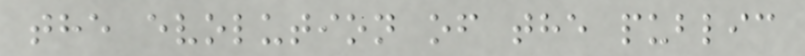the evolution of the public
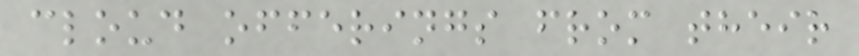cloud offerings from their
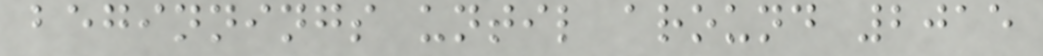beginnings until around 2015
